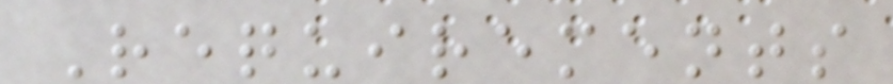Requirements
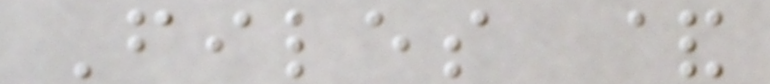Files &
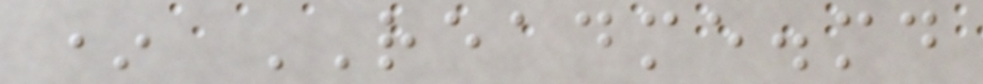* README.md
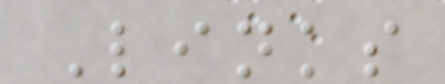Links
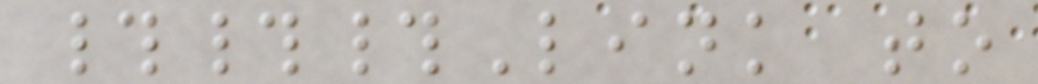###Link to
